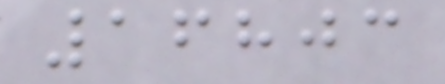16803
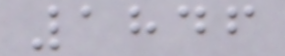1846
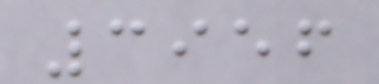3956
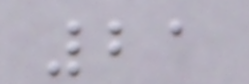21
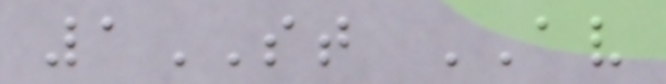1ST AV
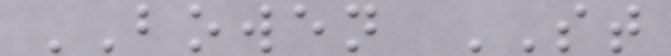BOWEN ST
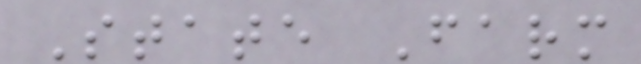State Farm
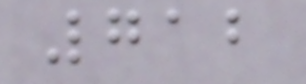712
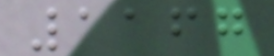1167
